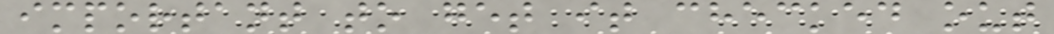important to get it checked out
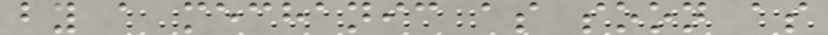by a mechanic as soon as
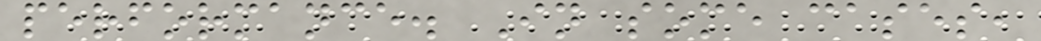performance. In some cases,
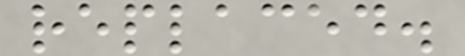replaced.
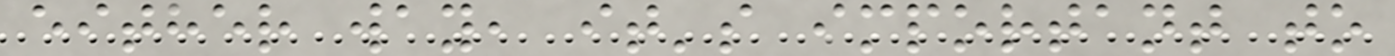either way, it's important to
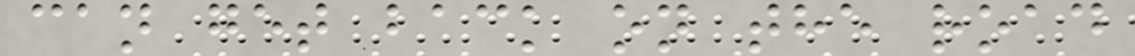can get back on the road
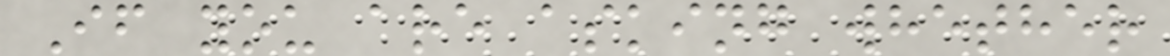If you are asking whether
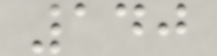140
